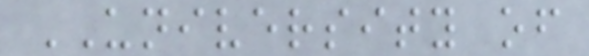UNIVERSITY of
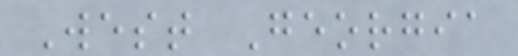West Georgia
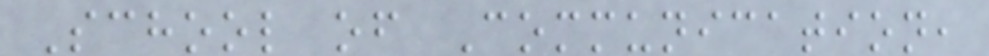School of Communication,
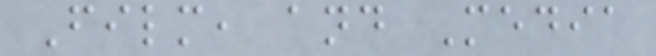Film, and Media
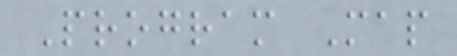Program Map
